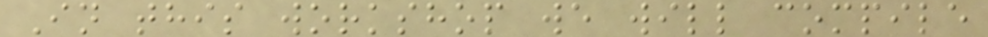In this workshop we will compile
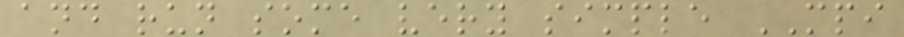and run some very simple MPI
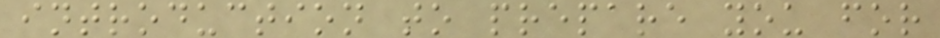introduction to prepare you for
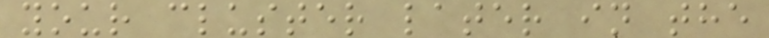your cluster later in the
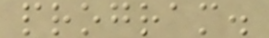program.
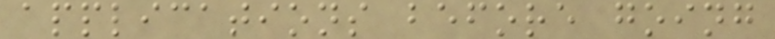applications before going
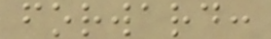forward:
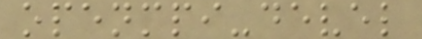openmpi-devel
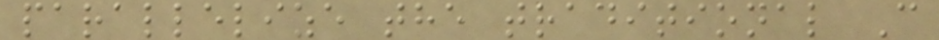parallelize the traditional C
